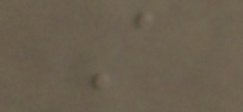A
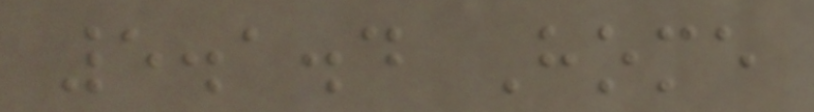5.1.4 Home
